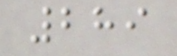289
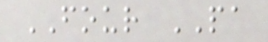FOUR PA
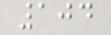104
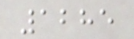1285
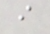i
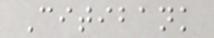Citibank
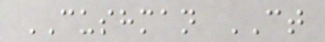CUSHMAN CT
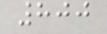800
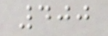400
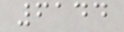6144
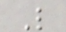L
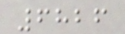6826
